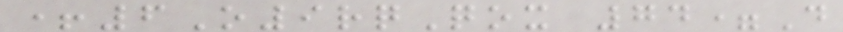+6O9rqQox 74=D
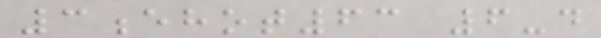3ehot63 6-d
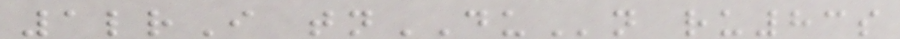1lrI tnDUn ru83s
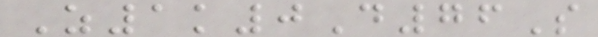Z1k0D76S
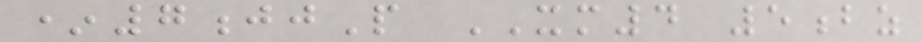*7jjP XM4 5bz
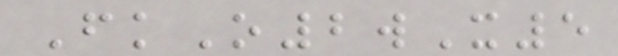FkO2wX5
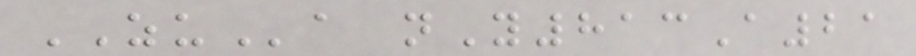ZUa nY813A21
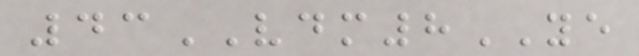43VDM8YE
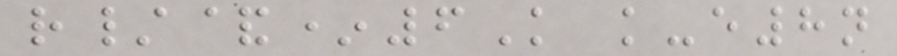r/&*6K k-e8n
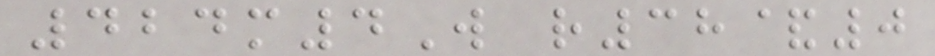424m4W r38&0
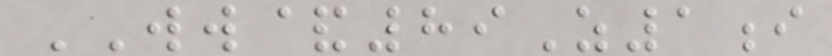WW&89Z1i
